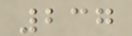237
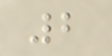2
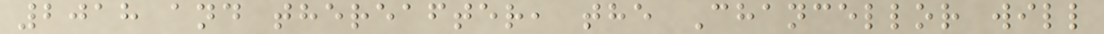2018 and thereafter, the Chancellor will
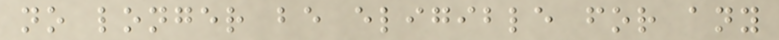no longer be eligible for any
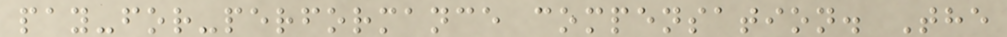pay-for-performance compensation. The
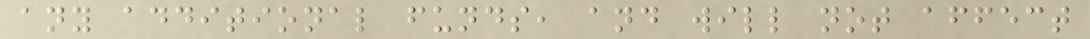any additional funds, and will not affect
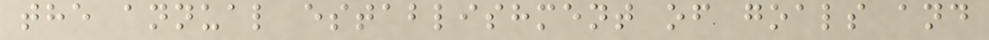the annual establishment of goals and
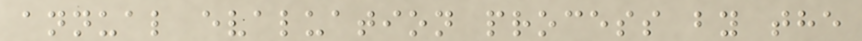annual evaluation process by the
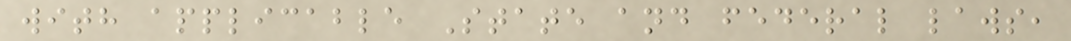with applicable State and federal laws,
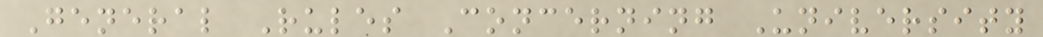General Rules Concerning University
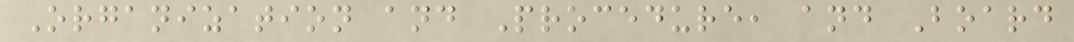Organization and Procedure, and Board
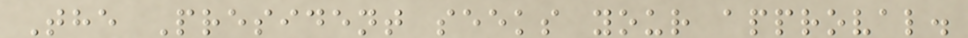The President seeks your approval.
